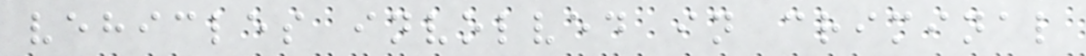vehicles involved in criminal
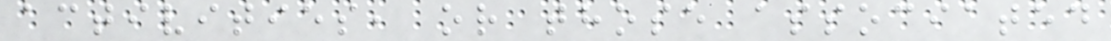activities, or those associated
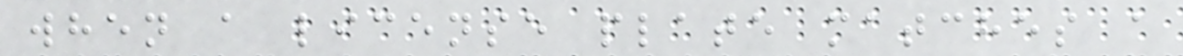when a license plate matches a
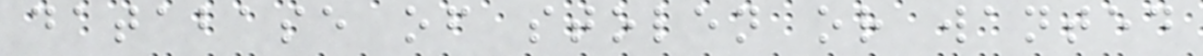database of stolen or wanted
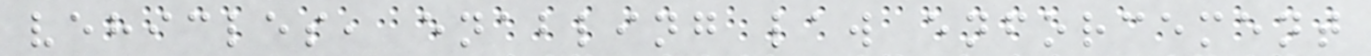vehicles, enabling law enforcement
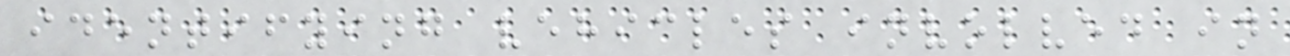identifying vehicles involved in
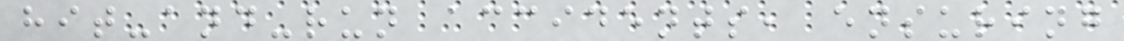hit-and-run accidents, ensuring
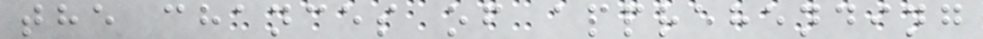the chances of apprehending
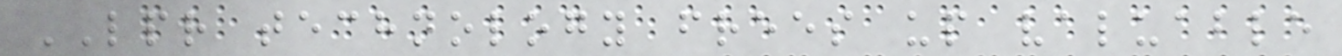LPR technology frees up valuable
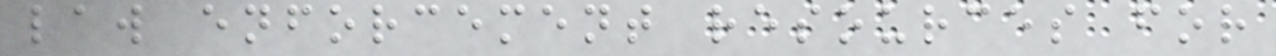law enforcement resources for
